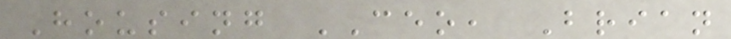Housing CEO, Brian
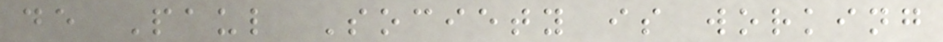de Paul Society is working
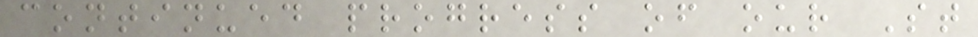continued progress of our St
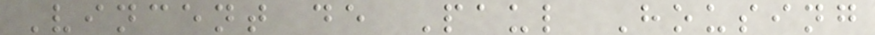Vincent de Paul Housing
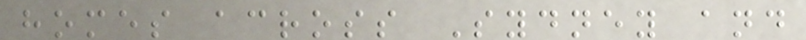homes across Sydney and
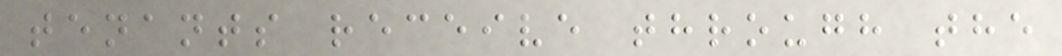tenants receive through the
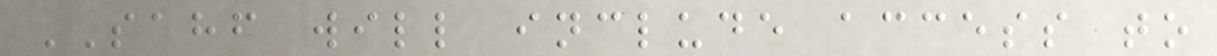SAHF will include access to
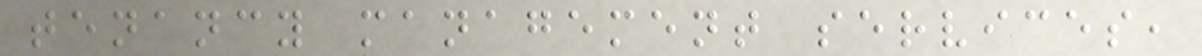tenancy management services,
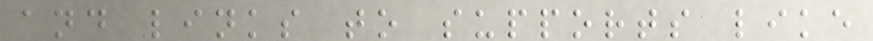and links to supports like
